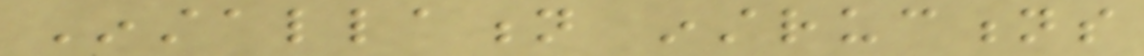Installation instructions
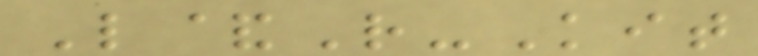L&R-Kit
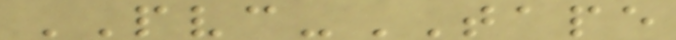PVC-TAPE
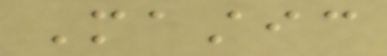Mastic
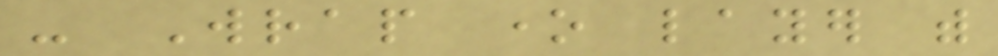- Wrap one layer with
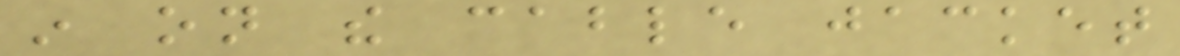in on the cable jacket
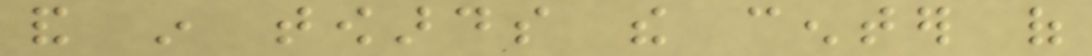and in towards the center of
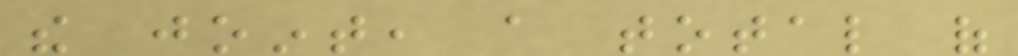the joint, a total of
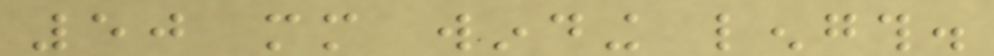50 mm winding length.
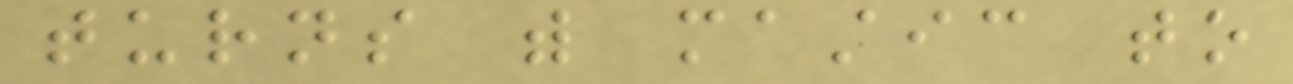turns with mastic to
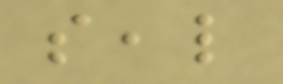seal
